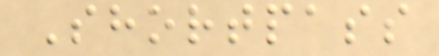Shortpass
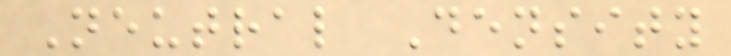Neutral Density
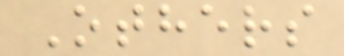Others
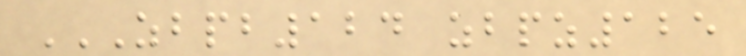ZBPB124 ZBPZ125
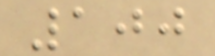100
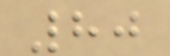80
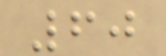60
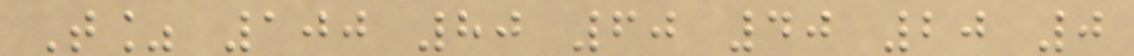T% 100 80 60 40 20 0
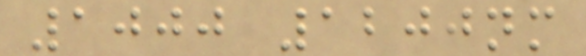1000 1200nm
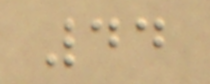44
